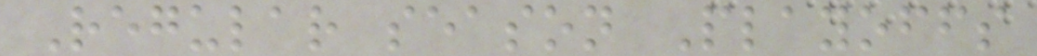Regular season Playoffs
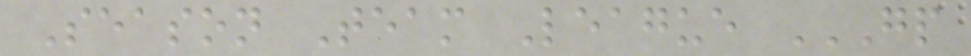Season Team League GP
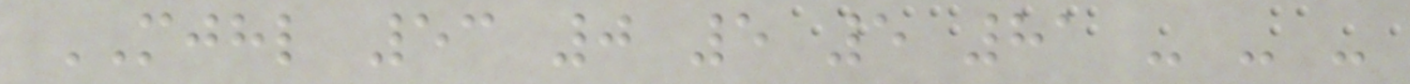MJHL 53 0 5 5 81 - - -
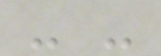- -
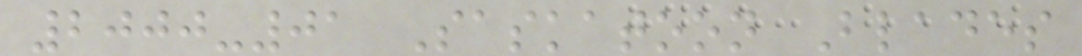2000-01 Saskatoon Blades
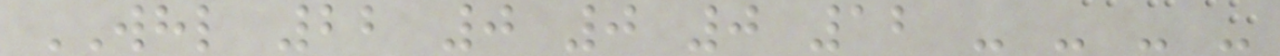WHL 22 0 0 0 12 - - - -
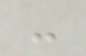-
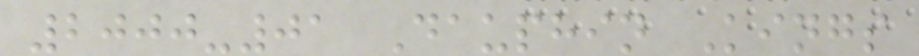2000-01 Dauphin Kings
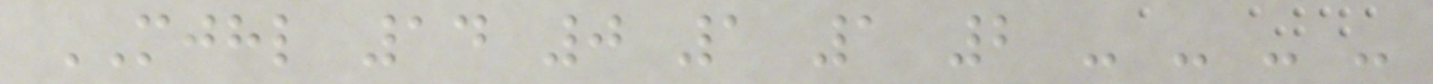MJHL 14 0 1 1 2 - - - -
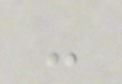-
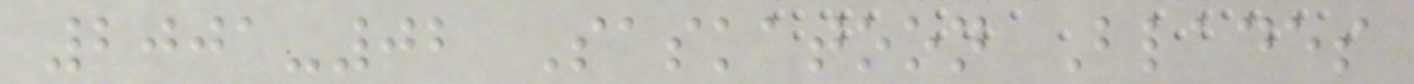2001-02 Saskatoon Blades
